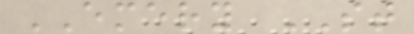EMERY ST
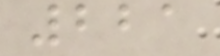221
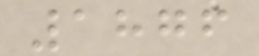1876
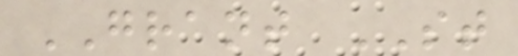GRANT ST
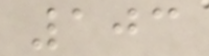103
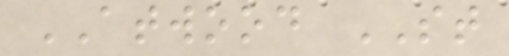ATWOOD ST
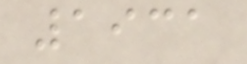1931
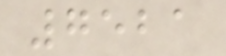7521
